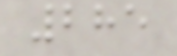285
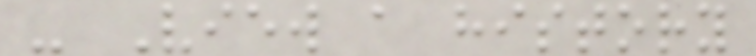- View a history
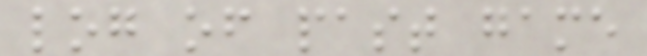log of past game
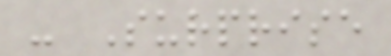- Surprise
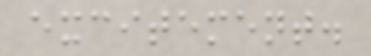excitement.
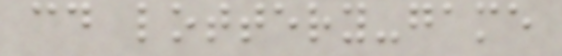cd lottery-game
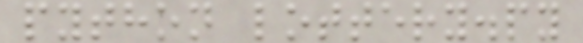python lottery.py
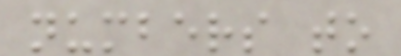numbers to
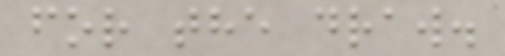for the draw.
